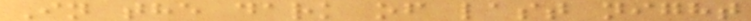In the dark of last night
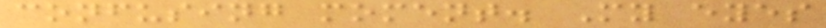confusing moment. My eyes
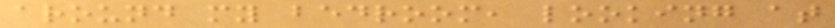around my bedroom, looking at
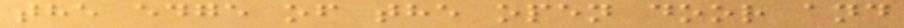the edge of the open door and
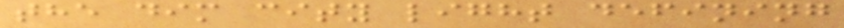the dim city light defining
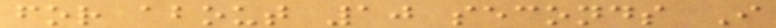for about 10 seconds I
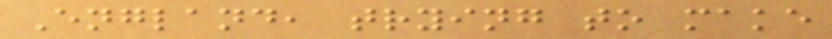England, trying to make
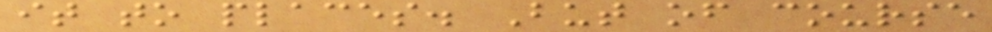it to places. But of course
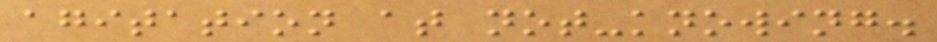agitation at not-knowing.
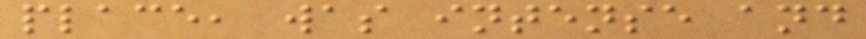place, was intense and
